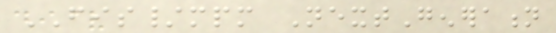FIS/mpm NextGeneration
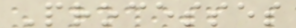Processes
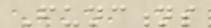Functions
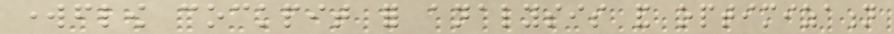workflow cockpit for analysis and optimization
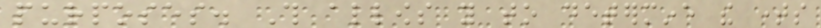purposes. This allows you to determine the times
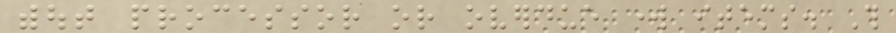without processor or overdue work items. This
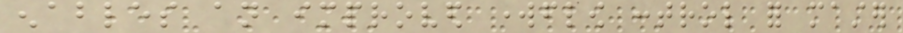enables an improved workflow control for master
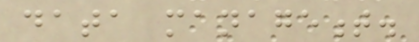data management.
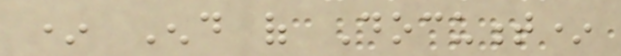* End of Document*
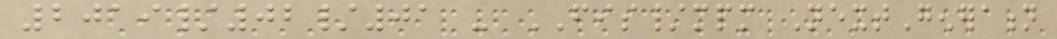2019/02/01 - FIS/mpm NextGeneration
